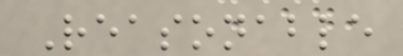Reasonable
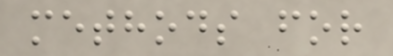methods for
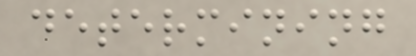determining
